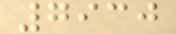7930
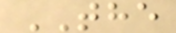THE
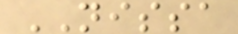NISSA
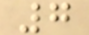7
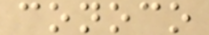conoco
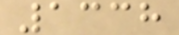1338
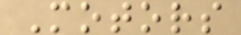Motors
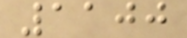1100
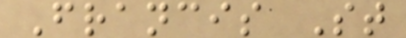Francis St
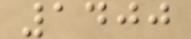1400
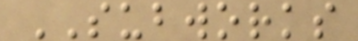SUBWORKS
